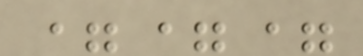===
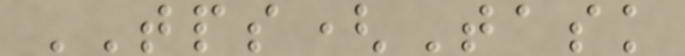TPS(Task
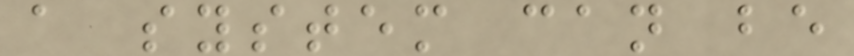a system can be
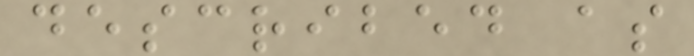described as
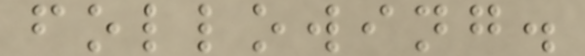following.
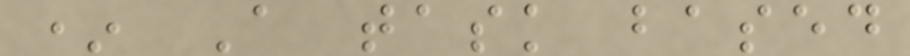* A task based
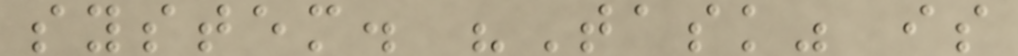system. "Task" is
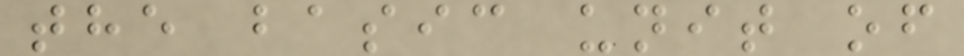the basic unit of
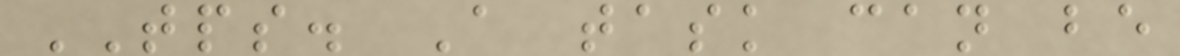TPS. A task can be
